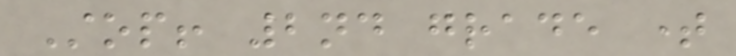Stop! 2nd grade time
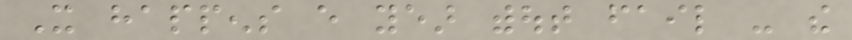It happens every year without fail - the
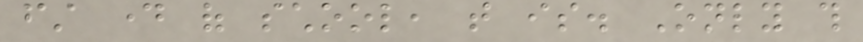first day of school, that is. Only this
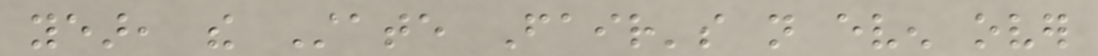year, the State Fair's not even over
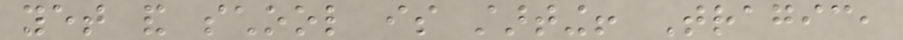yet and school is starting! Tragic,
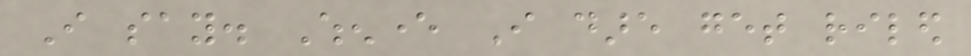I say. Whenever I dare get riled
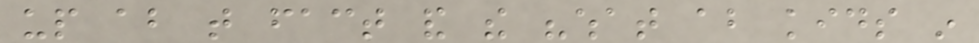up about that fact and the "what about kids in
